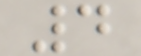4
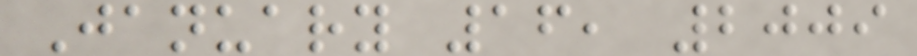January 16, 2009
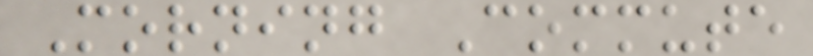Morning Commute
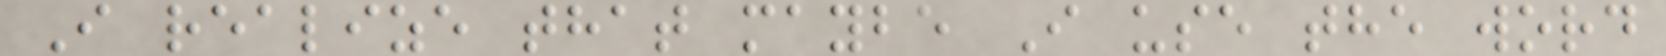I realize that maybe I use the word
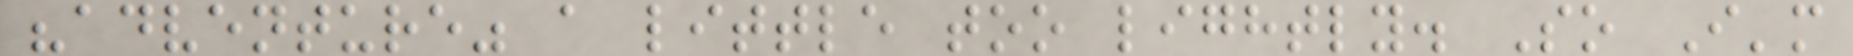"adventure" a little too lightly. So I'm
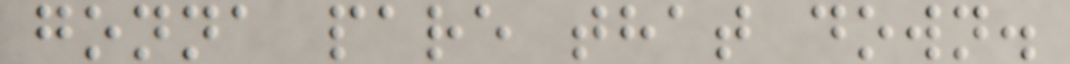gonna pare that down.
